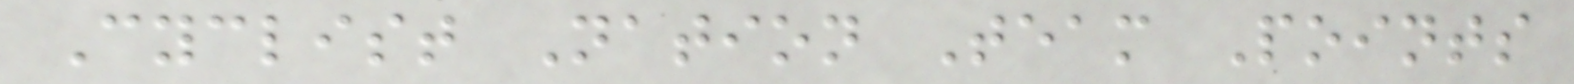Cyclist Nation Team Points
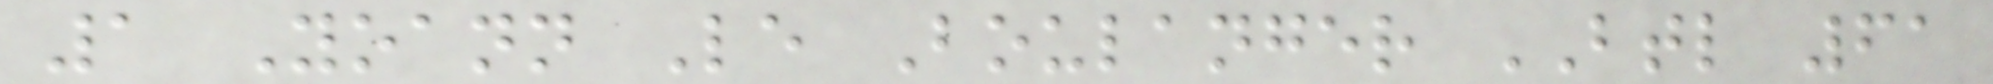1 Yoann Le Boulanger BTL 61
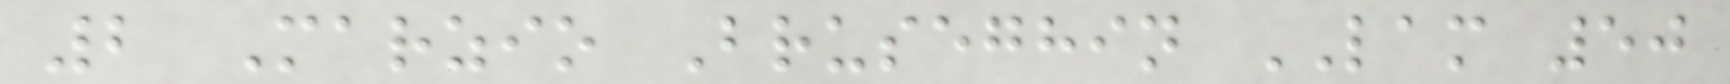2 Marzio Bruseghin LAM 50
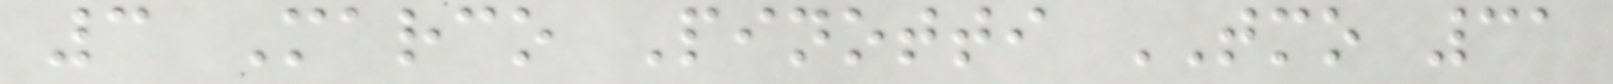3 Marco Pinotti TMO 31
